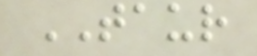TAUR
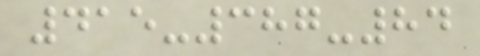415-387-84
